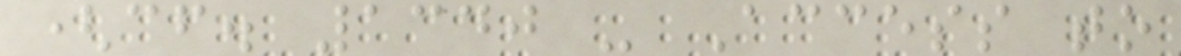(cf. 1340 - Access to
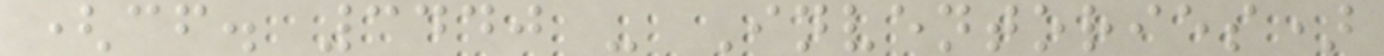(cf. 3440 - Inventories)
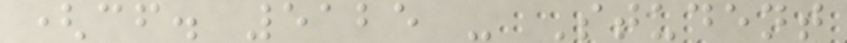(cf. 5125 - Student
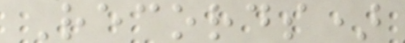Records)
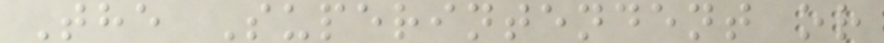The Superintendent or
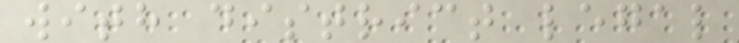with district legal
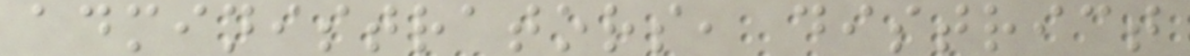administrators, district
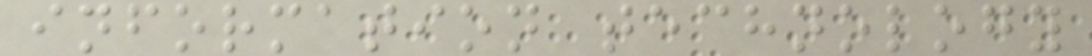information technology
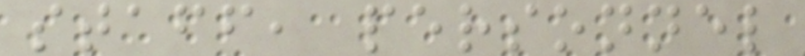staff, personnel
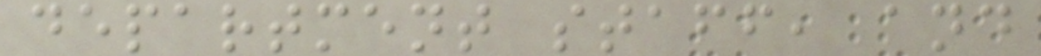department staff, and
